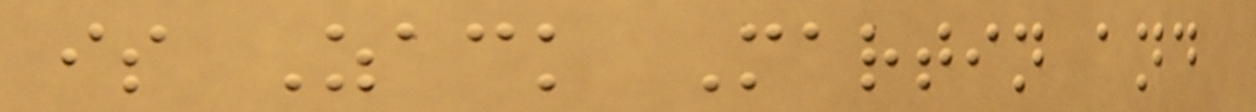is Zack Martin and
